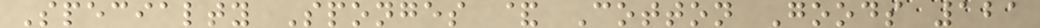Specialty Sponges & Cotton Goods 121
